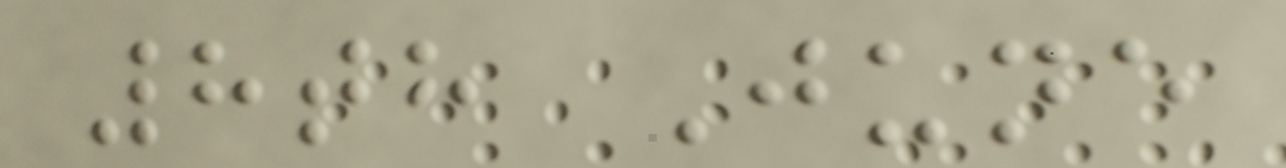8th June
